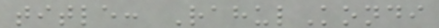title: RahulKondi
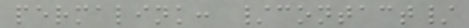permalink: /contact/
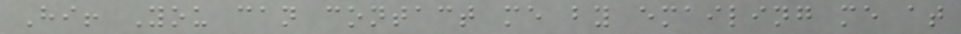Hi! You can contact me by emailing me at
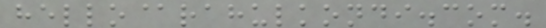hello@rahulkondi.com.
